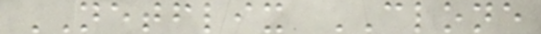NETFLIX CLONE
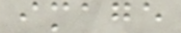image
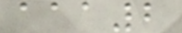aaa2
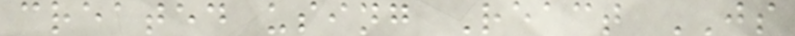created using React JS
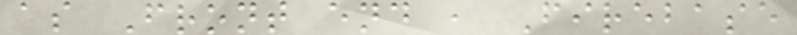as Front end , Firebase
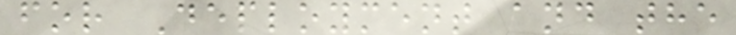for Deployment and the
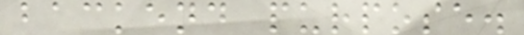backend purpose.
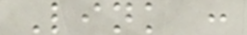Link :
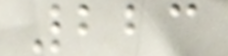223
